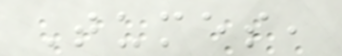Tumes,
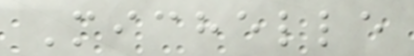Michelle
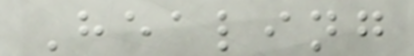Healing
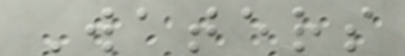Waters
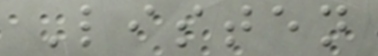Listen
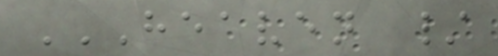HEAVEN /
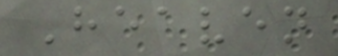Heaven
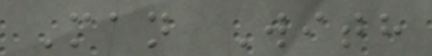Man With
